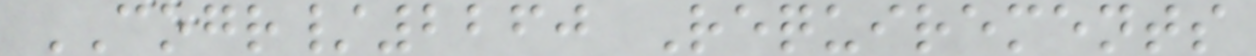COGR/2260 Requirements
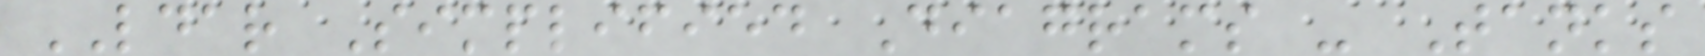LDAR Simplified Diagrams - Tanks
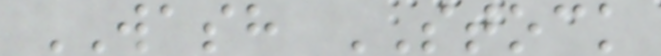WASH STOCK
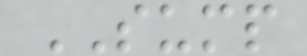SUMP
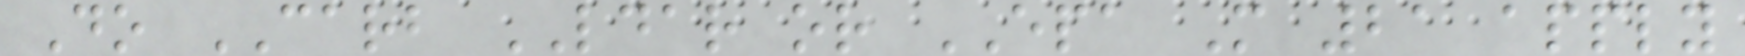Do CARB LDAR or EPA M 21 apply
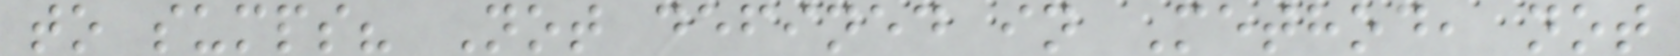to sumps? Not defined in Method, not
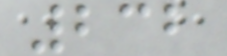232
